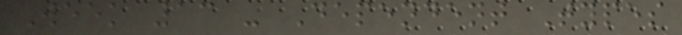Week 13 - Dependent Types
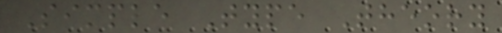Simple Type Theory
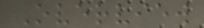Overview
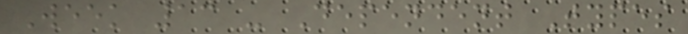Week 13 - Dependent Types
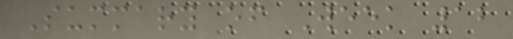Summary of Week 12
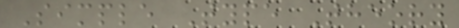Simple Type Theory
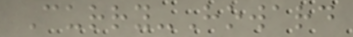Curry-Howard
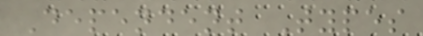Dependent Types
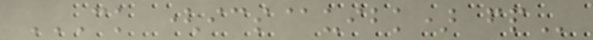CK (ICS@UIBK) FP
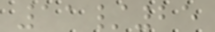11/25
